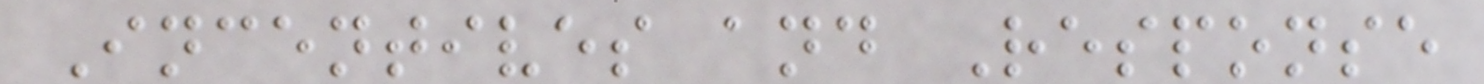Incentives and Response
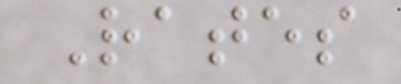Rates
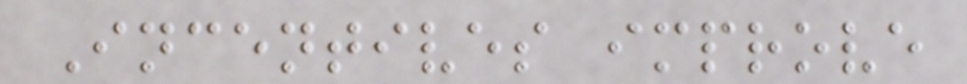Incentives improve
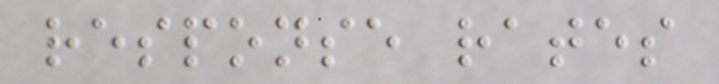response rates
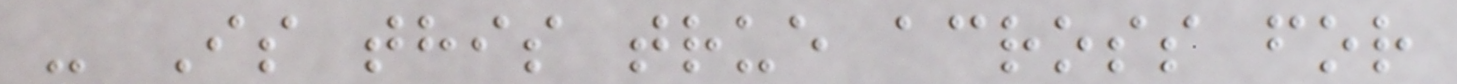- Is this true across for
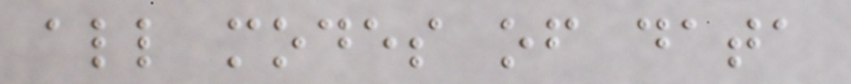all modes of data
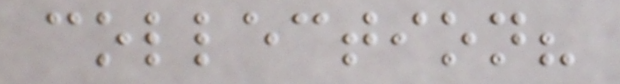collection?
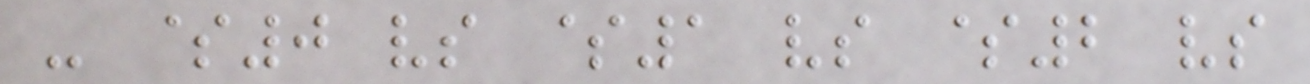- $0 vs $1 vs $2 vs
